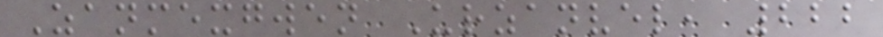Zanmexgwen Urzanvel, 222
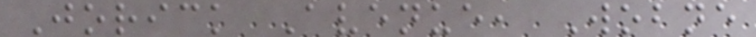Jorick Avenue, Wobne
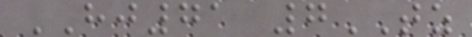HJ71 7TZ
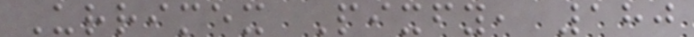Urrimex Pixfy, 180
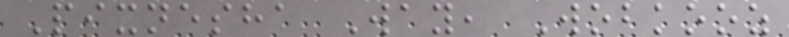Pixnesha Way, Wobkooz
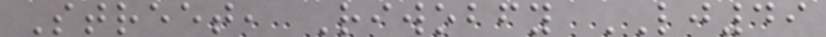Street, Riwobfy LJ49
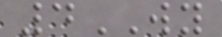4WY
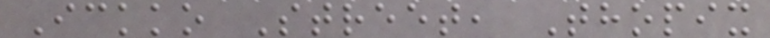Ickko Street, Thopix
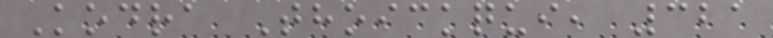Kodra Thoickqui, 321
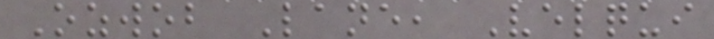Ozwob Lane, Velqui
